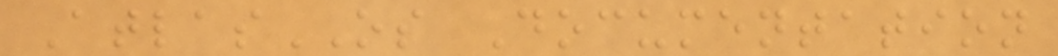AtlasOS Documentation
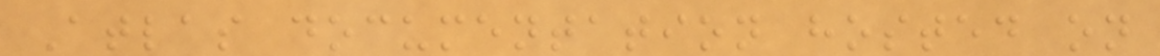Atlas documentation hosted on
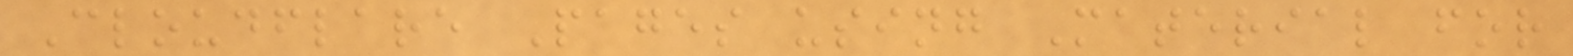Cloudflare Pages using Material for
